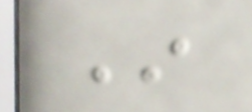In
